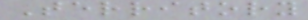Territory
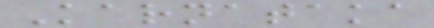Karnataka
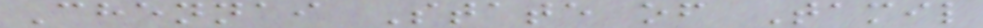Chennai State of Tamil
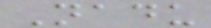Nadu
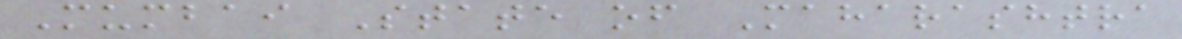Mumbai State of Maharashtra
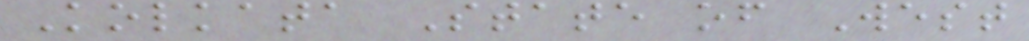Kolkata State of West
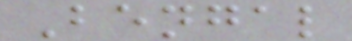Bengal
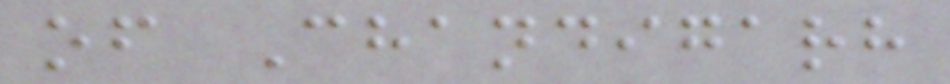of Chandigarh
